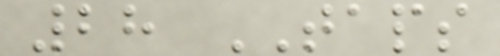28 TAPS
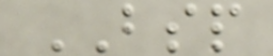BSP
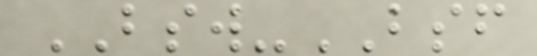BSW-BSF
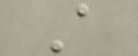A
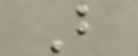B
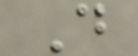D
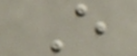E
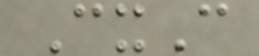CxC
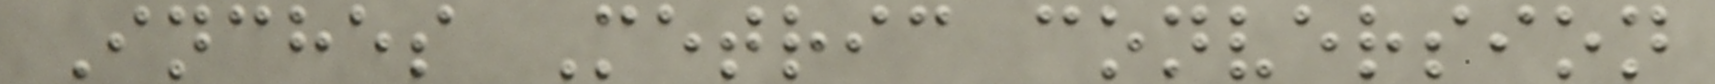Inches Metric conversion
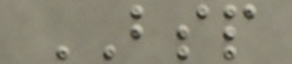BSP
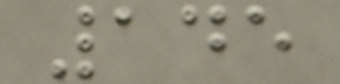145
